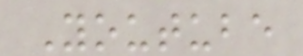Youtube
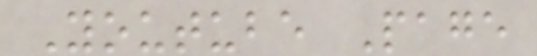Youtube Page
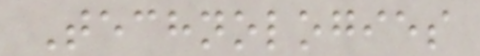Technologies
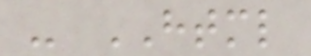- HTML
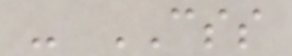- CSS
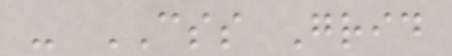- CSS Grid
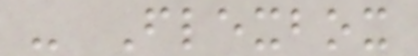- Flexbox
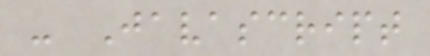- Javascript
